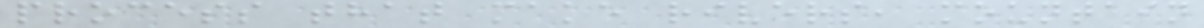process that make rivers, mountain
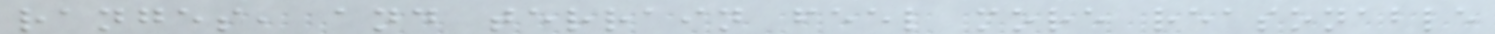ranges, and terrain feel more reasonable
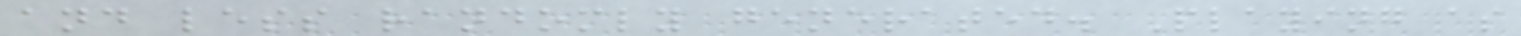and less randomly generated. Playing as
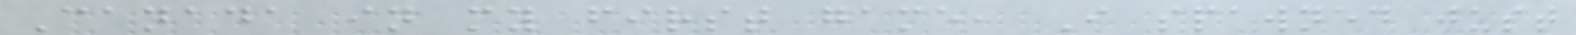Canada in my first game, I spawned just
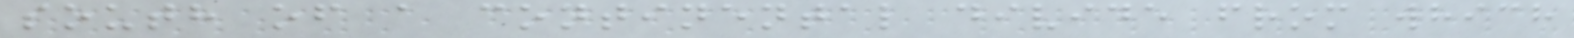south of a continental divide from which
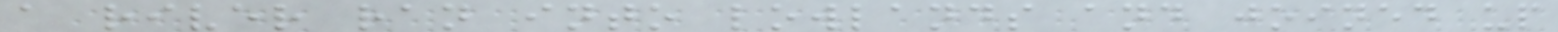a river ran into lowlands and joined up
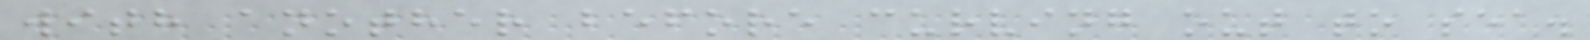with another before curving out to sea.
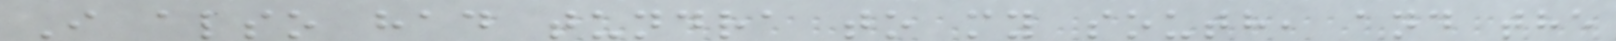I also had tundra to my south, and the
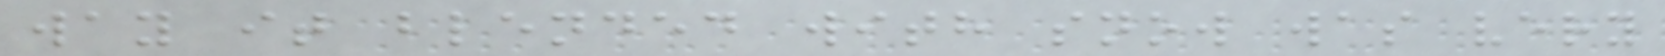way it blended with snow was very
